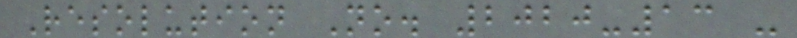Resolution No. 2020-13 -
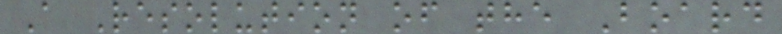A Resolution of the Board
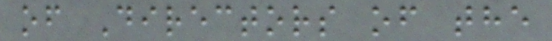of Directors of the
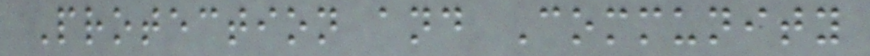Protection and Community
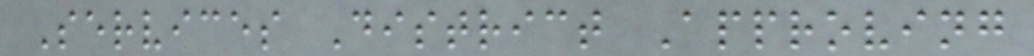Services District Approving
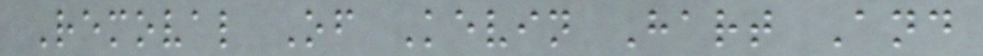Removal Of Kevin Hart And
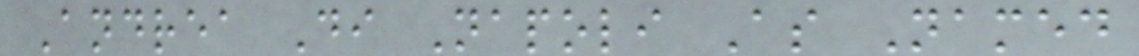Andrea Di Napoli As Named
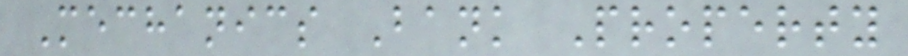Mechanics Bank Property
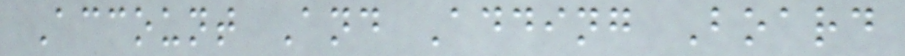Account And Adding Board
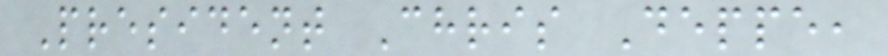President Chris Deppe,
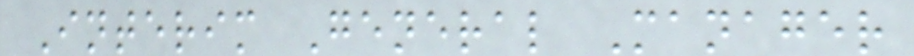Interim General Manager
